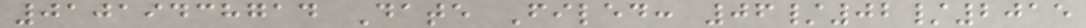01019438714 Date Filed: 06/02/2015
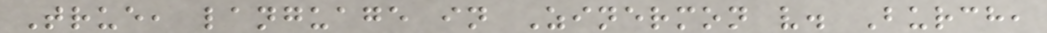True, language in Zinermon v. Burch,
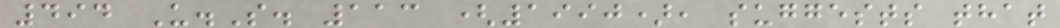494 U.S. 113 (1990), suggests that
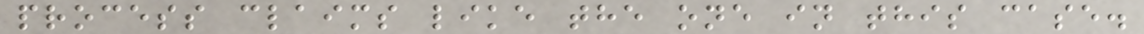process claims like the one in this case.
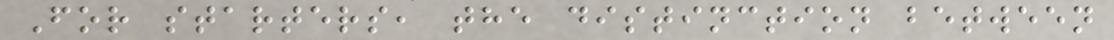For starters, the distinction between
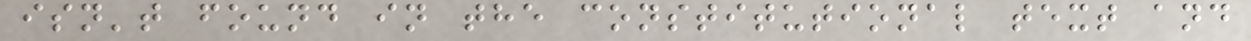isn't found in the constitutional text and
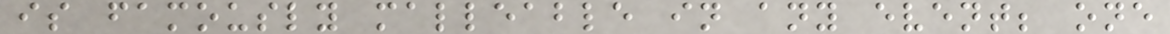is famously malleable in any event; one
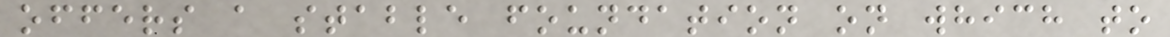offers a stable foundation on which to
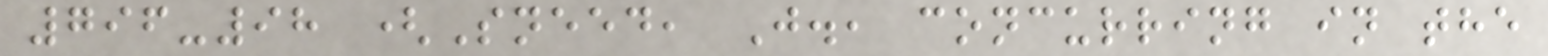796-98 (Sneed, J., concurring in the
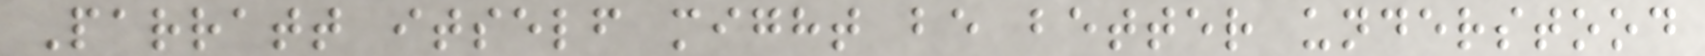Parratt itself might be better understood
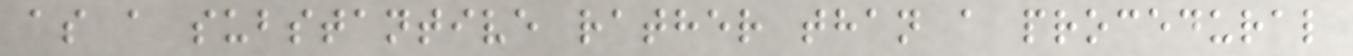as a substantive rather than a procedural
